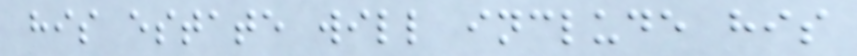his estate will include his
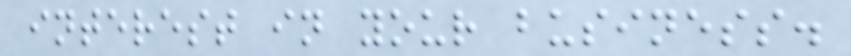interest in your business.
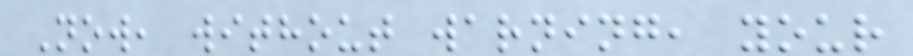Now, without warning, your
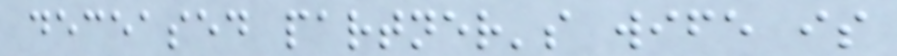deceased partner's wife is
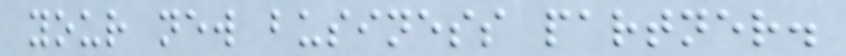your new business partner.
